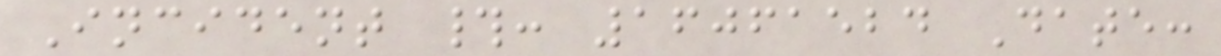Incident #: 16061524 Date:
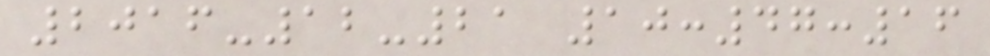2016-12-21 10:47:16
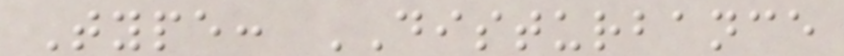Type: DISTURBANCE
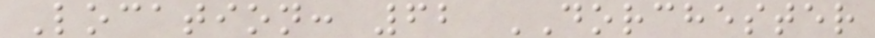Location: 62 DORCHESTER
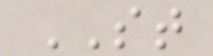ST
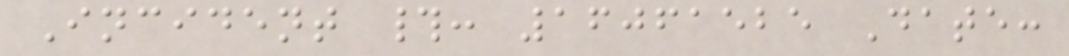Incident #: 16061525 Date:
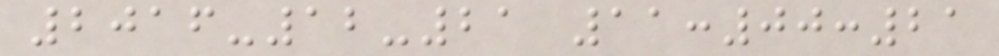2016-12-21 11:00:21
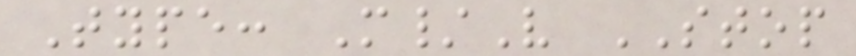Type: M/V STOP
